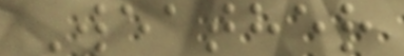Weather
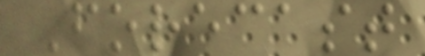Forecast
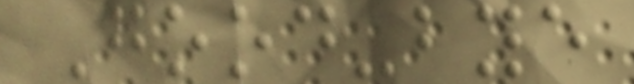Good-bye
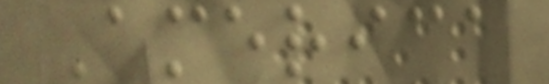America
